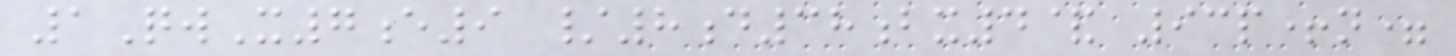1QwX7e9 /8d38bx4& 93p+n=
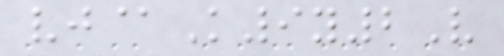vj@K9y2V
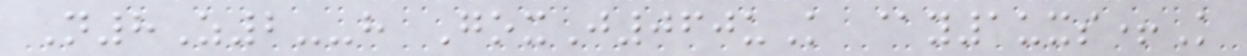N8Z2--h GoxJ060uK @y1uxs+K
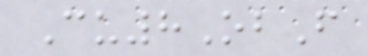Cu8ObF
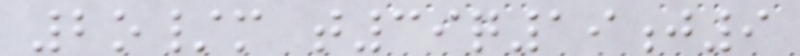2o/m t39q19j9
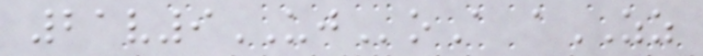21v9UJoA aZZ
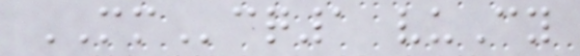MMcq1 vuCy
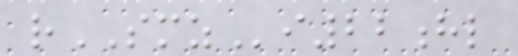rSMZi22hl
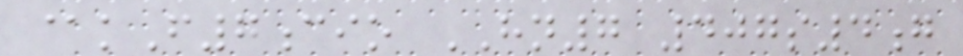@kF7cio HN7 407s4g
